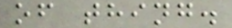of thing.
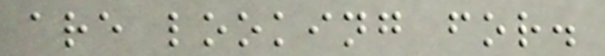are looking for.
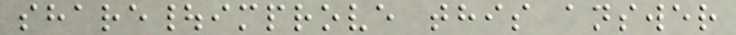share|improve this answer
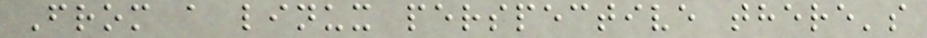From a linux perspective there's
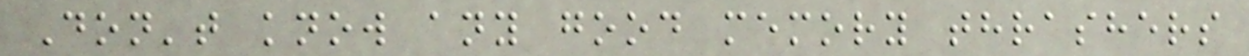Don't know any good memory thrashers
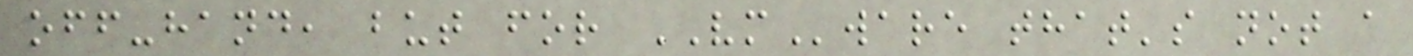off-hand, but for VMware that's not a
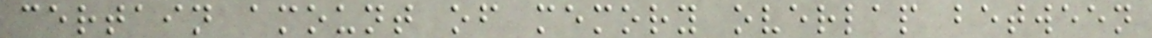certain amount of memory overlap between
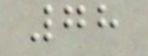78
